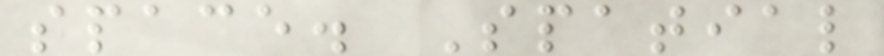space. Spatial
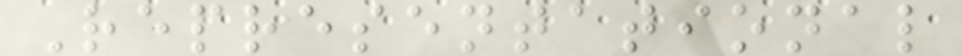Representational
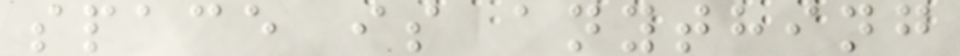space is anything
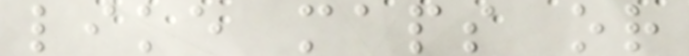like maps or
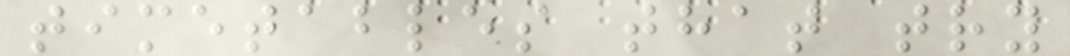timetables that try
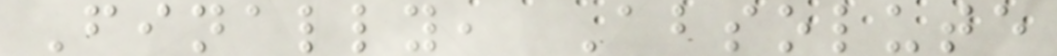Finally, Absolute
